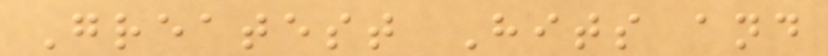Greatest Hits and
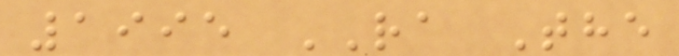1995 RA The
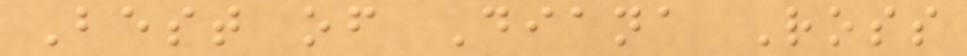Best of Diana Ross
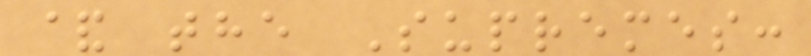& the Supremes:
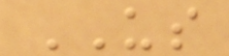US
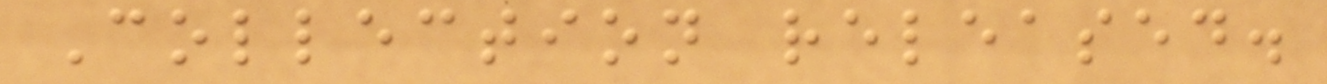Collection released.
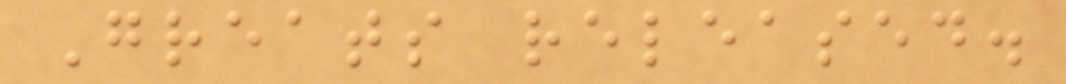Greats released.
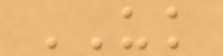UK
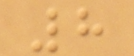8
